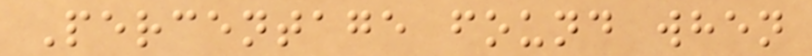Percentage found when
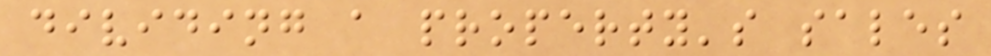dividing a property's sales
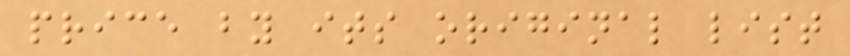price by its original list
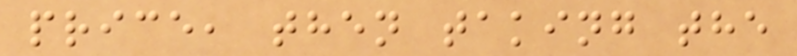price, then taking the
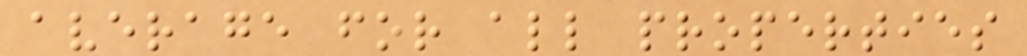average for all properties
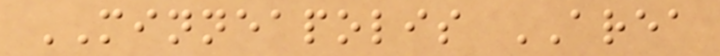MINNEAPOLIS AREA
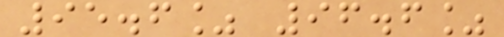95.6% 96.6%
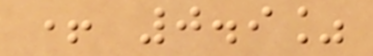+ 0.9%
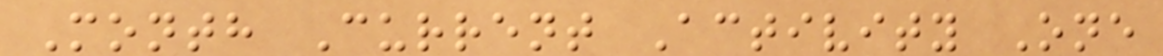Month Current Activity One
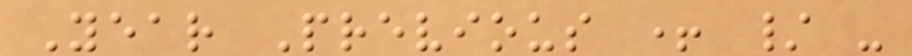Year Previous + / -
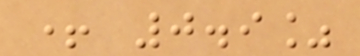+ 0.9%
